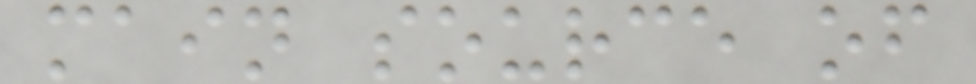main source of
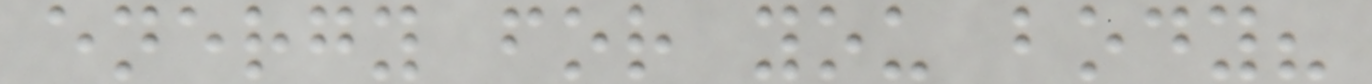energy for you body?
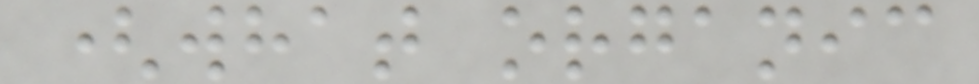(what organic
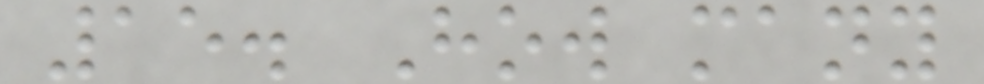15. How many
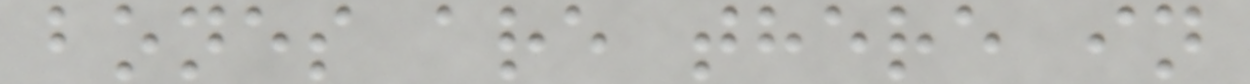bones are there in
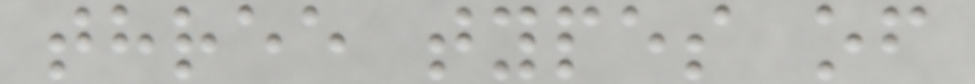three types of
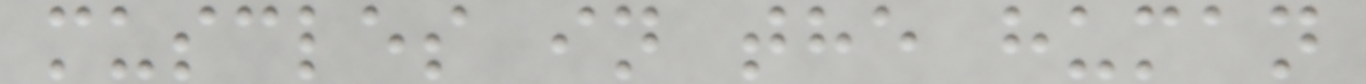muscles in the human
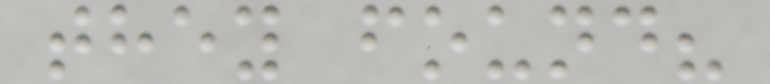they found?
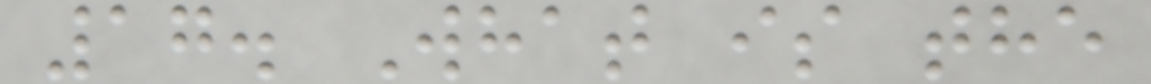17. What is the
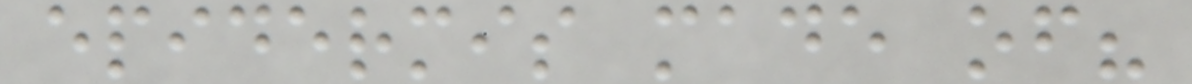epidermis made of?
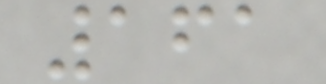161
